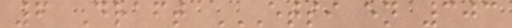6 Draft ETSI EN 303
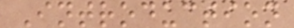Introduction
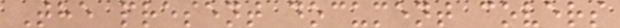The present document covers
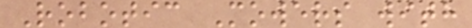Robotic Mowers with
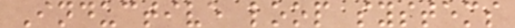Inductive loop systems
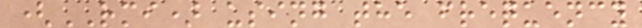(RMI) using the frequency
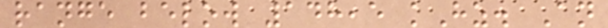range below 148,5 kHz. An
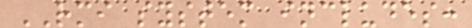RMI system includes:
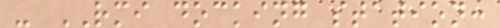- RMI docking station:
